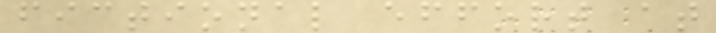fictional effort at
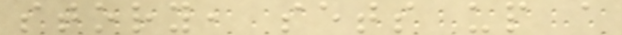story, sets up a
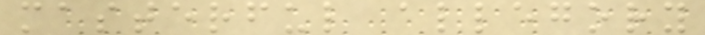masterful allegory
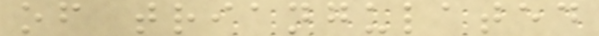of triangulated
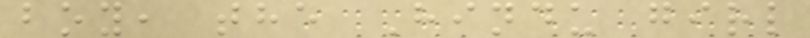boy, the Hindu girl
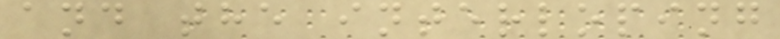and the interloping
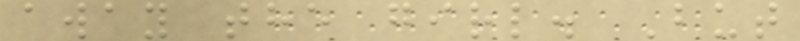away the girl. But
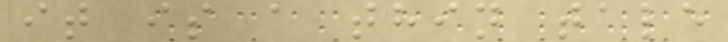it is a thin tale
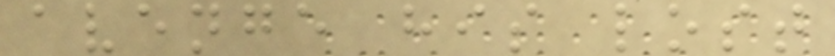avenge his lost
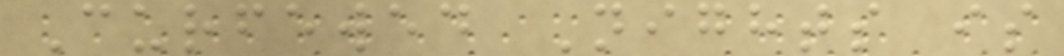Curfewed Nights is
